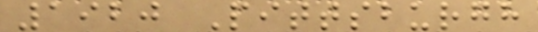1920 Pittsburgh
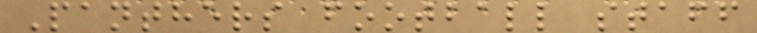Panthers football staff
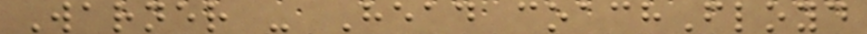Warner - Head coachFloyd
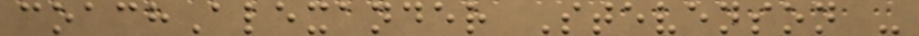coachAlexander Stevenson -
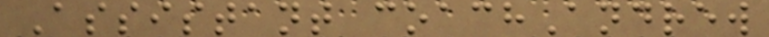Assistant coachAndrew
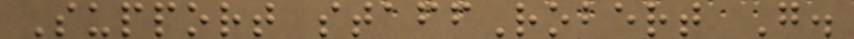Support staffRobert G.
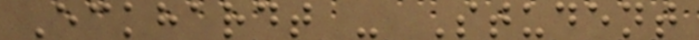Eckhardt - Student
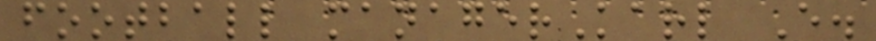football managerKarl E.
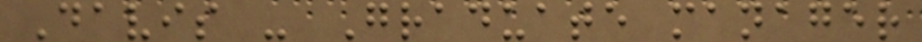Davis - Graduate manager
